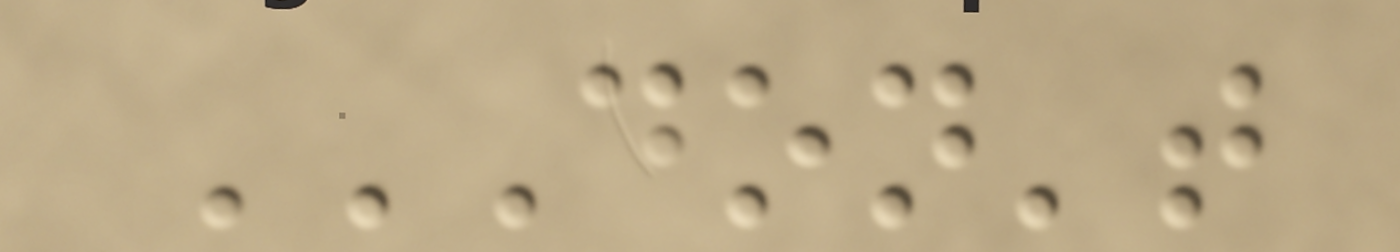DON'T
